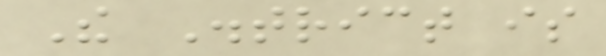The District is
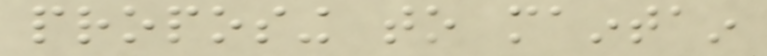proposing to maintain
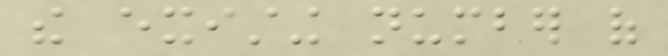the existing number of
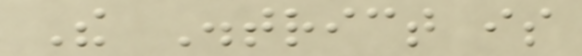The District is
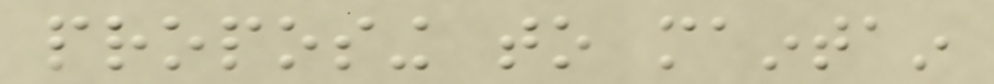proposing to maintain
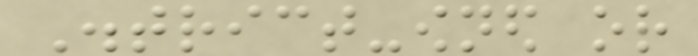District-owned or
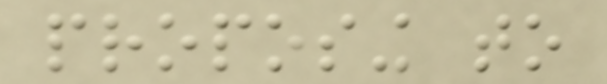proposing to
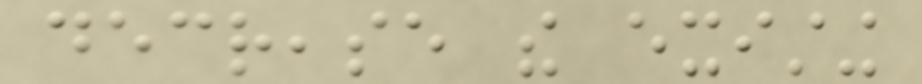decrease the existing
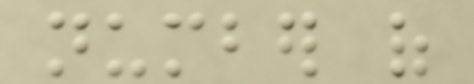number of
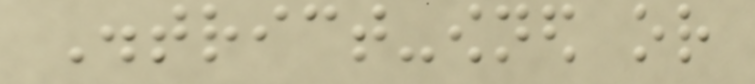District-owned or
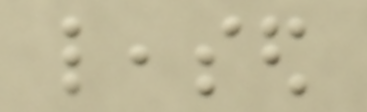leased
